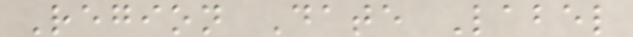Region Date Label
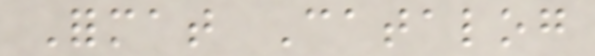Format Catalog
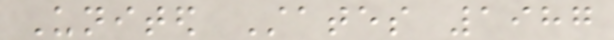United States 1987
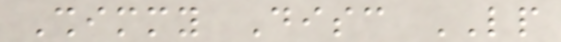Shimmy Disc LP
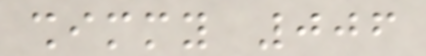shimmy 006
